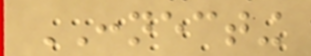CONNECTING
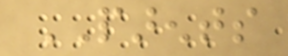PARENTS
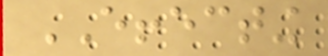EFFECTING
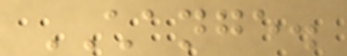CHANGE.
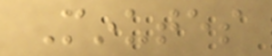Minutes
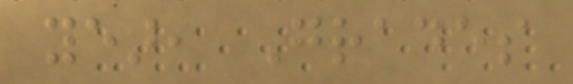year, Grades
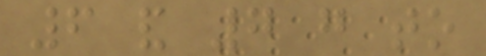6 and 7 go to
